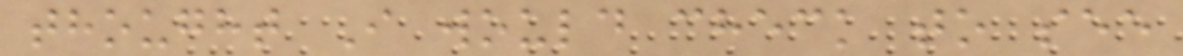thought I would check to see
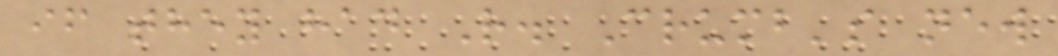if they had R. Crumb's new
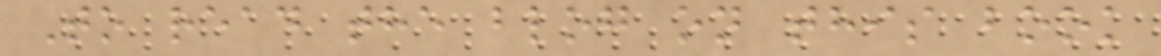To read the blog on this book
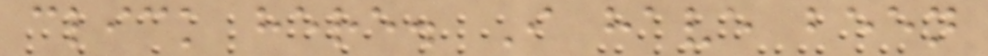click here. I have been
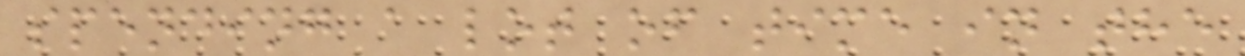spending a lot of time in the
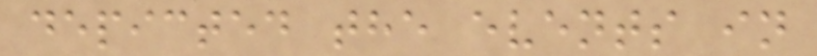depicted the events in
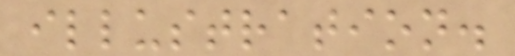illustration.
